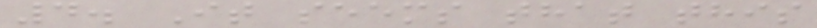4. It seems that this
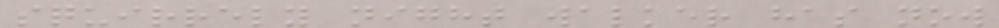squirrely night walker has now
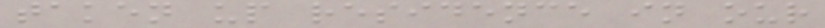taken up residence in our
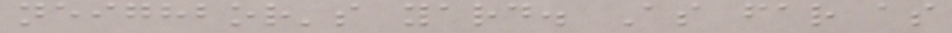neighbor's yard. As far as
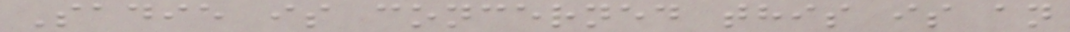Sadie is concerned this is an
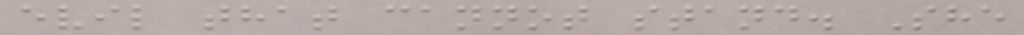evil that cannot stand. She
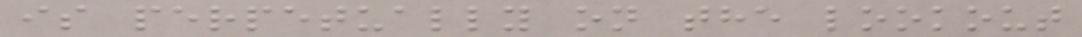is perpetually on the lookout
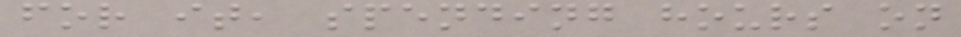for it, spending hours on
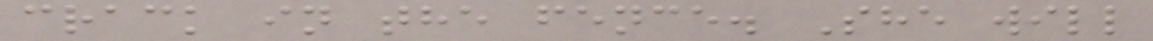crack in the fence. She will
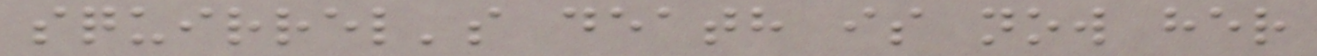squirrel's death is now her
